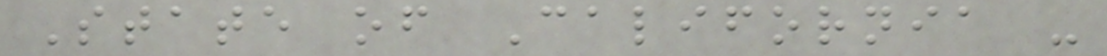State of California -
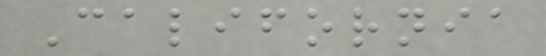California
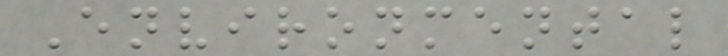Environmental
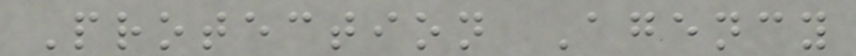Protection Agency
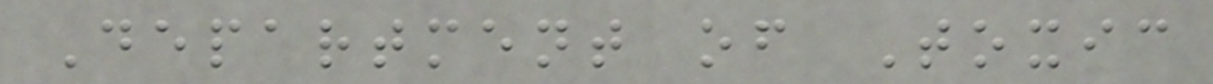Department of Toxic
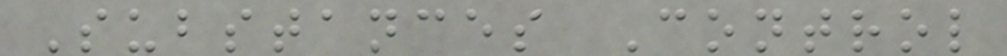Substances Control
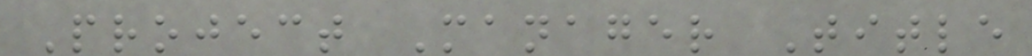Project Manager Title
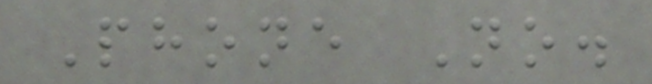Phone No.
